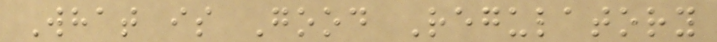What is Good Regulatory
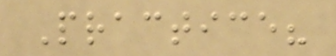Practice?
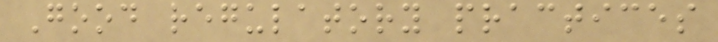Good regulatory practices
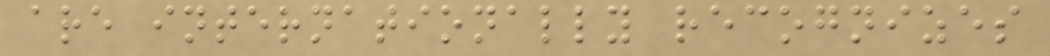are internationally recognizes
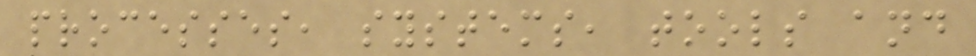processes, systems, tools and
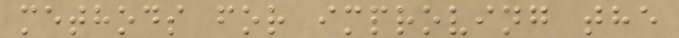methods for improving the
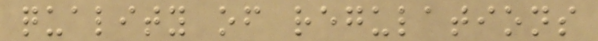quality of regulations
